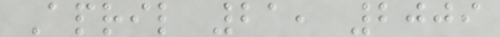April 21, 2009
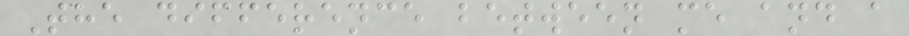The difference between me and a
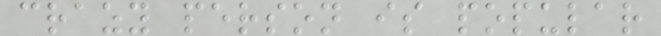crazy person is popular
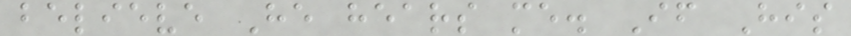believe He hears me. If His
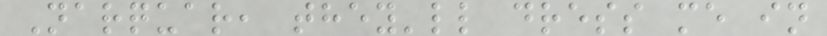Narquar, they'll dress me in
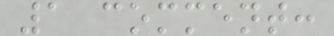1 comment:
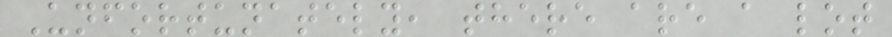Unfortunately, there are a lot
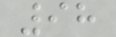98
